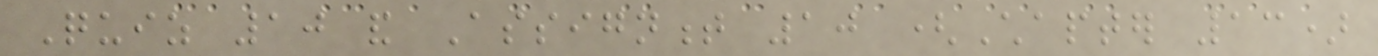Quiz 10 and Assignment 10 (Chapter 13)
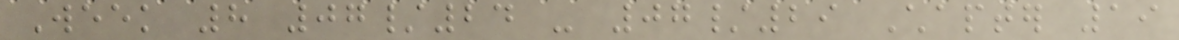Week 8 07/24 - 07/29 Chapter 19
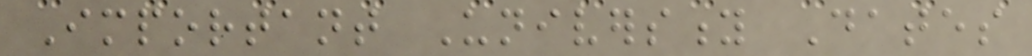Important University Dates
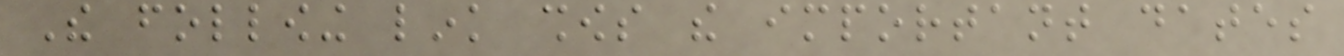The following link shows the important dates
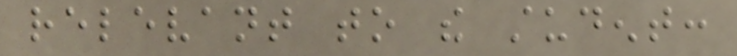relevant to the student:
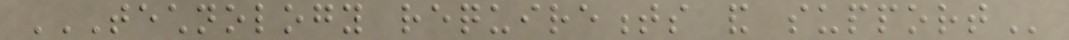TECHNOLOGY REQUIREMENTS AND SUPPORT
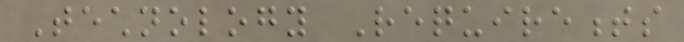Technology Requirements
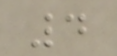4
